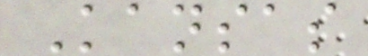Kansas
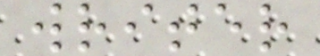writer
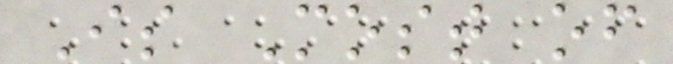Is Most of
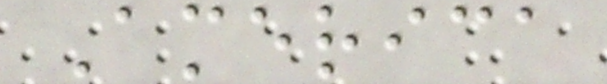America
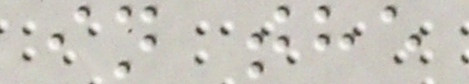in the
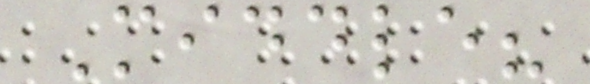Middle?
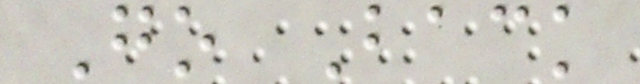Go Back
